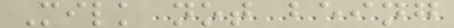Milk not being
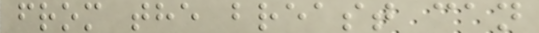from the breast can
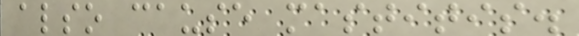also cause mastitis.
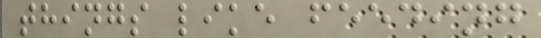things like feeding
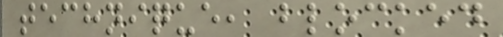technique, blocked
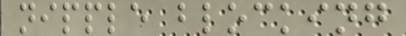nipple blocking
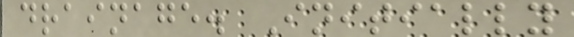drainage. Initially
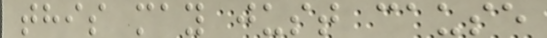this may just cause
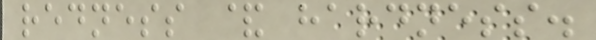redness & hardness.
